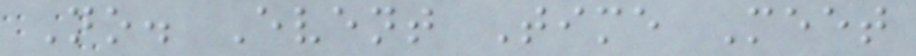No. Event Time Meet
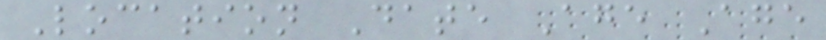Location Date Age Age
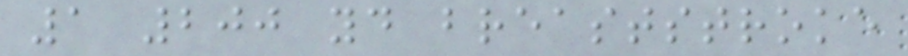1 200 yd breaststroke
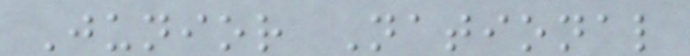Junior National
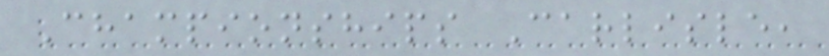Championships Carlisle,
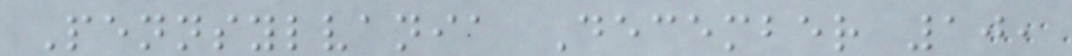Pennsylvania December 10,
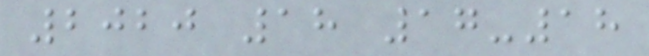2020 18 17-18
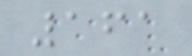161
